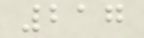217
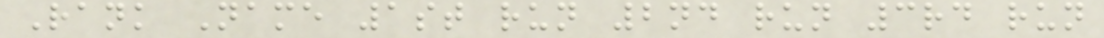Rank Name 1st run 2nd run 3rd run
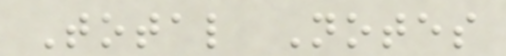Total Notes
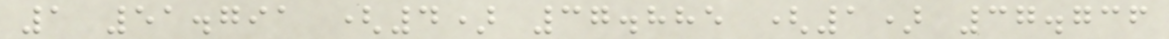1 51.791 (4) 37.885 (1) 37.736
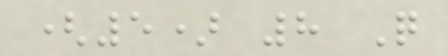(5) 8 Q
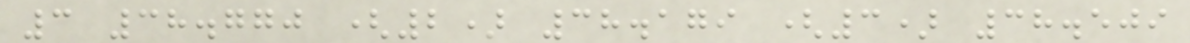3 38.770 (2) 38.179 (3) 38.509
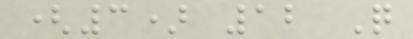(3) 12 Q
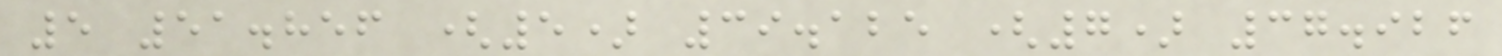5 51.856 (5) 39.125 (7) 37.926
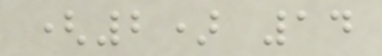(2) 14
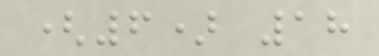(6) 18
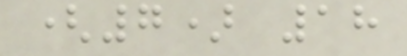(7) 18
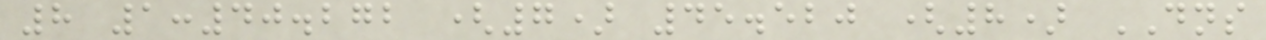8 1:40.272 (7) 45.520 (8) DNS
